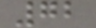72
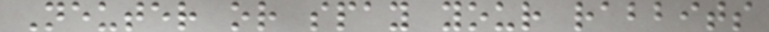Neuter or spay your rabbits
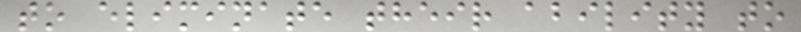to eliminate their ability to
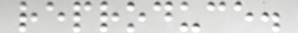reproduce.
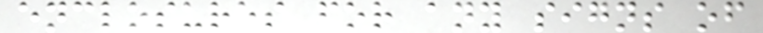enclosures for any signs of
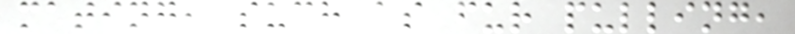mating, such as fur pulling,
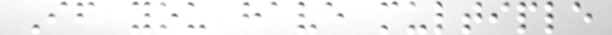If you have multiple
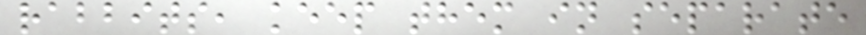rabbits, keep them in separate
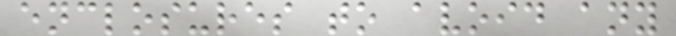enclosures to avoid any
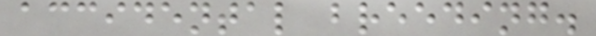accidental breeding.
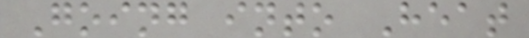Going into Heat
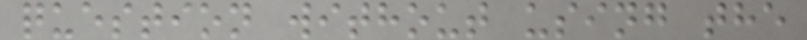question without using the
